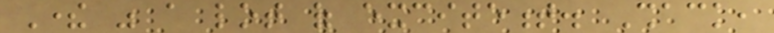There was a lot of excitement. Shack,
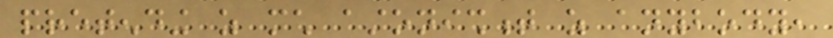pretending as much astonishment as anybody,
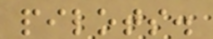pilots.
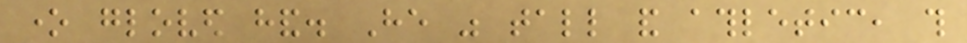one gloved hand. He was tall and athletic, this
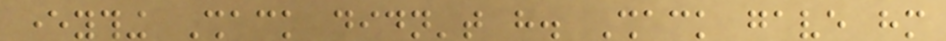everything Shack didn't have. Shack gave him
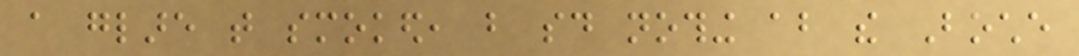a glare that smoked, but said nothing about the Boche
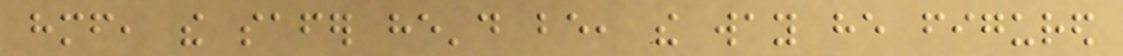himself, the safer he'd be, the way he figured
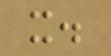it.
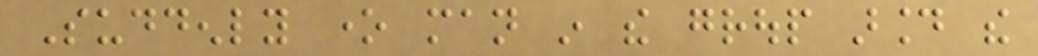Suddenly one man in the group around the
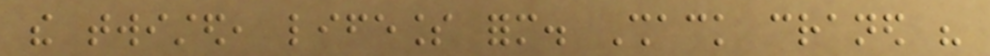the twisted, lifeless form. Shack craned his
